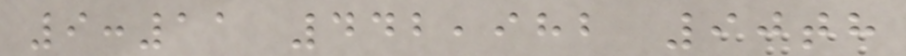9:11 442,982 90th
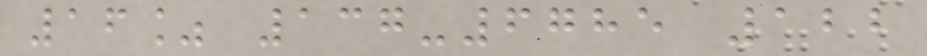16% 137-6785 122
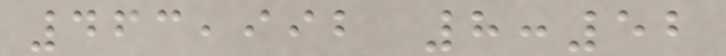463,992 8:52
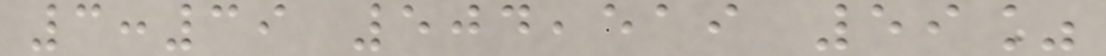3:39 504,519 59%
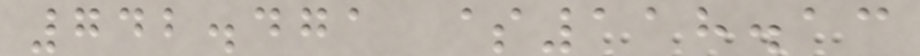742.471 $118.13
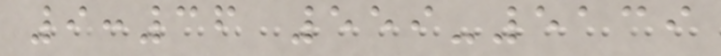9:36 559-5139
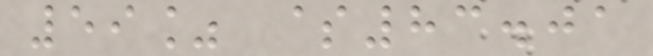59% $83.01
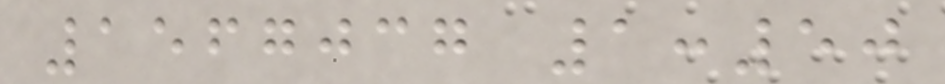1567037 1:50
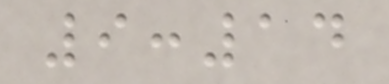9:14
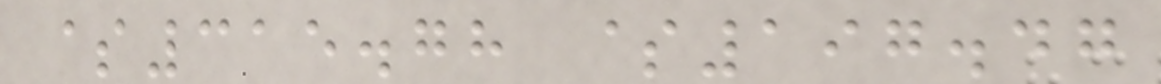$315.78 $197.47
